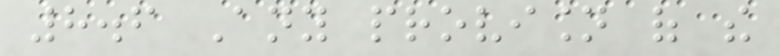8.6 Any provision of the
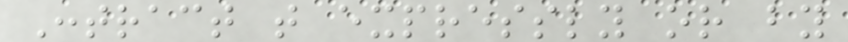Contract that expressly or by
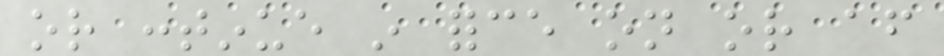or continue in force on or after
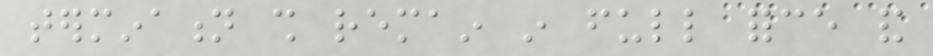termination shall remain in full force and
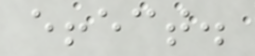effect.
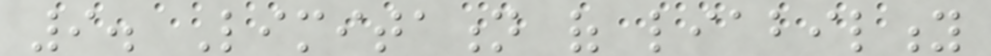9. Limitation of liability
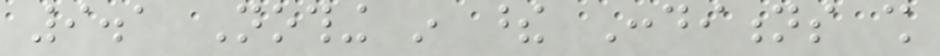9.1 Nothing in these Conditions shall
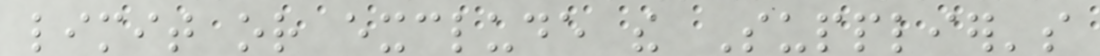limit or exclude the Supplier's
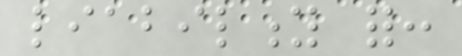liability for:
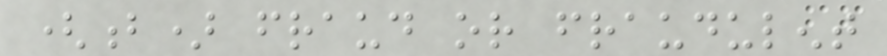(b) fraud or fraudulent
